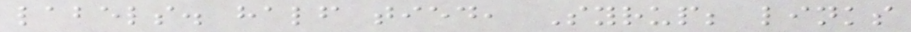labels. half tied, Syrup; links
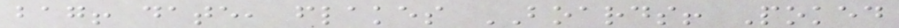bag! date, flakes BOARDS! Poked
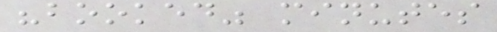"booked" minutes
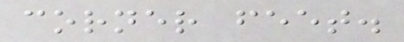corner feet.
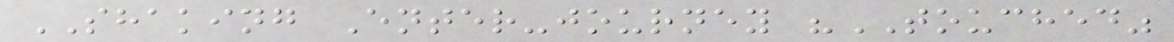SHAKING Enter-journey "TOUCHED"
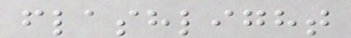flashlight
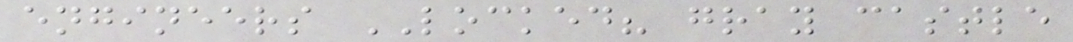engineers LOCKED? gray castle
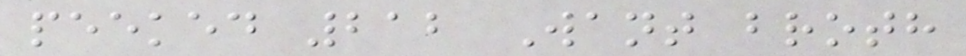peeked 212 Want broth
